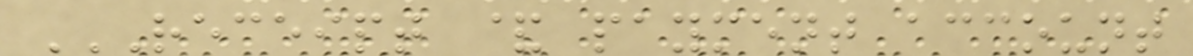RECEIPT & PAYMENT ACCOUNT
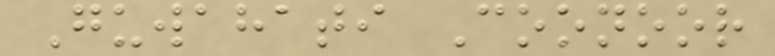Guwahati Coonoor
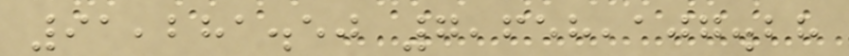91,281.50 7,658,107.28
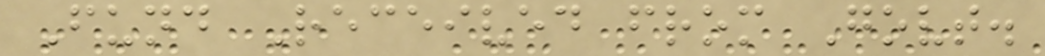Fund Received from Govt.
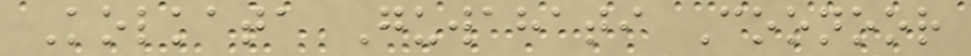Kolkata Guwahati Coonoor
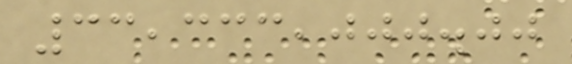33,333,000.00
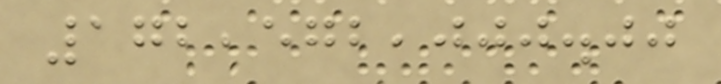172,572,000.00
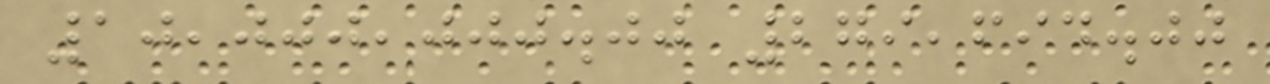10,000,000.00 279,694.00
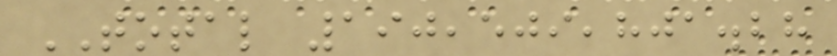TOTAL 190,509,801.28
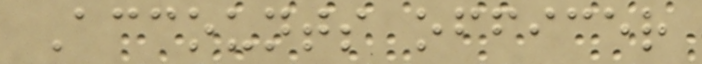Accounts officer
